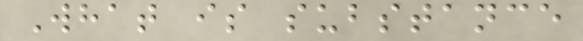What is substance
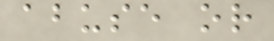abuse or
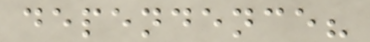dependence?
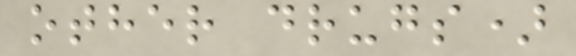other drugs)
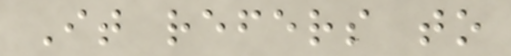It refers to
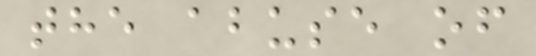the abuse of
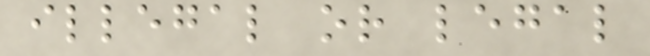illegal or legal
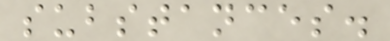substances.
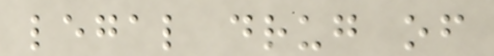legal drug of
